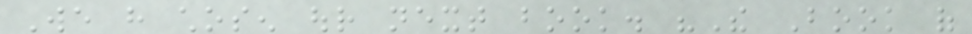We have chosen our next book. "The Book of
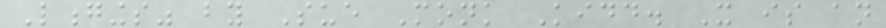Longings" by Sue Monk Kidd. It is an
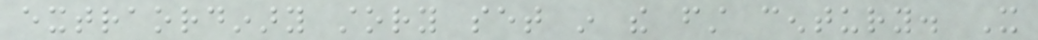extraordinary story set in the first century. It
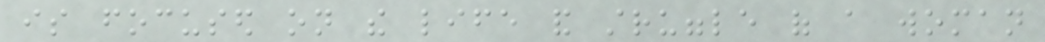is focused on the life and struggle of a woman
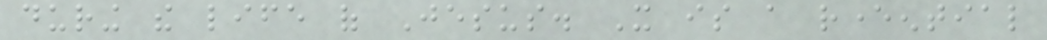during the life of Jesus. It is a reverential
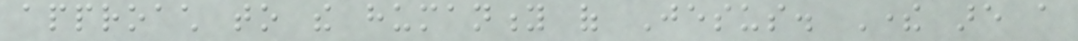approach to the humanity of Jesus. There are a
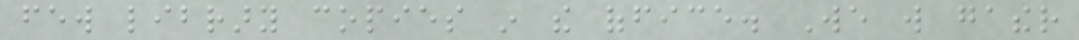few library copies in the office. We will gather
